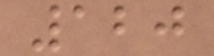120
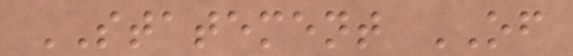STATEMENT OF
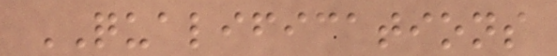QUALIFICATIONS
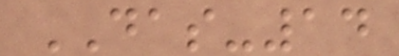DAS-14
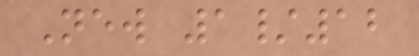New 1/12
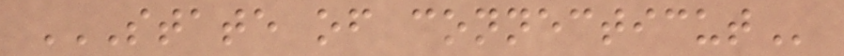STATE OF CONNECTICUT
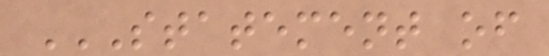STATEMENT OF
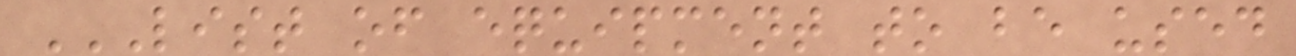LIST OF EQUIPMENT TO BE USED
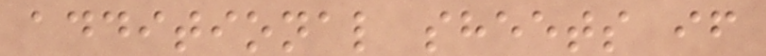additional sheets if
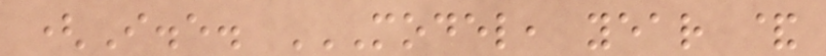(I.e. MODEL, YEAR &
